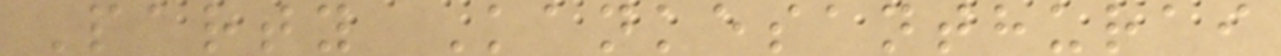Party Kankesanthurai
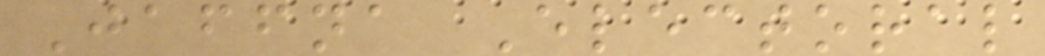Jaffna Electoral
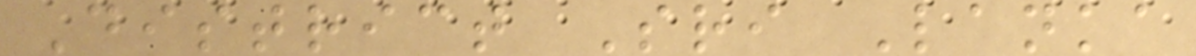District Sri Lanka
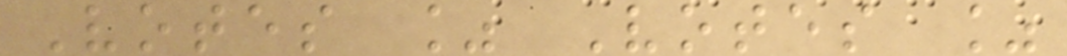Votes % Votes %
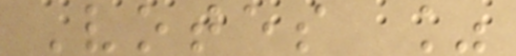Votes %
